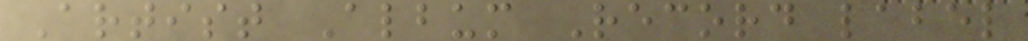Artist Album Record label
